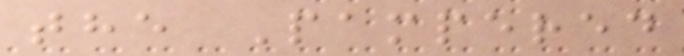the Pampered
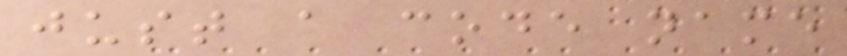just a code name
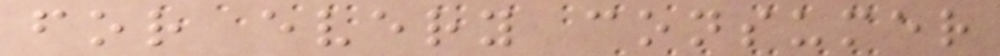for every consumer
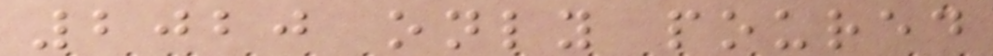2020 only poured
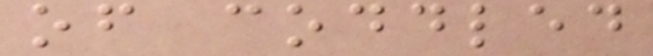of coddled
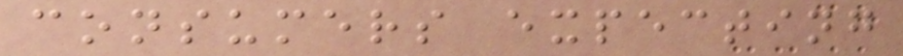consumers expecting
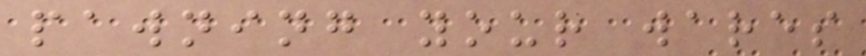pawning your wares
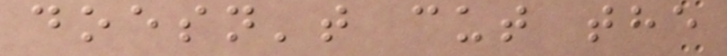doesn't cut the
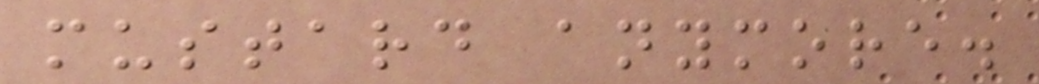mustard anymore.
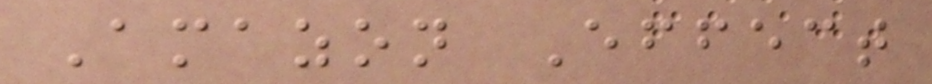Amazon Effect
